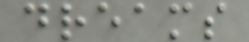dreams
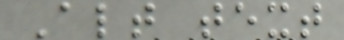Alt text
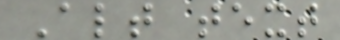Alt text
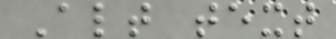Alt text
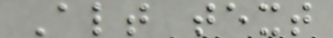Alt text
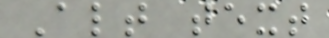Alt text
